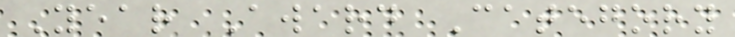Year Award Category
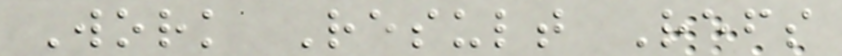Work Result Refs
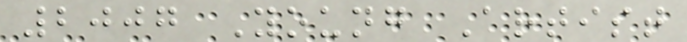2007 Young Artist
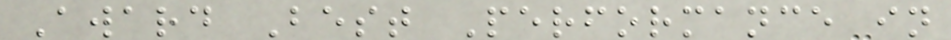Award Best Performance in
